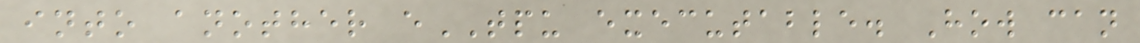into another eTPU executable. How can
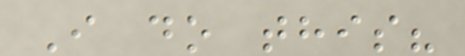I do this?
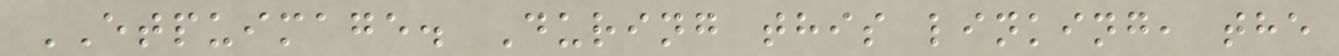ETPUIMAGE. During this linking, the
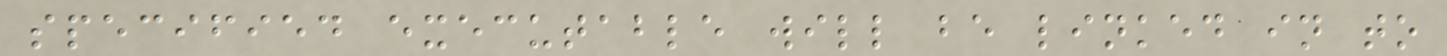specified executable will be linked in to
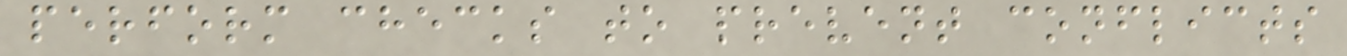perform checks to prevent conflicts
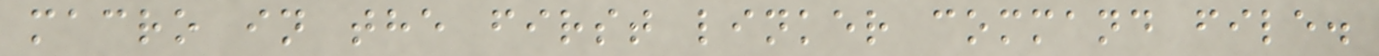macro in the first linker command file.
